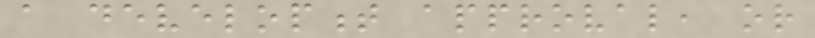a development approval, or
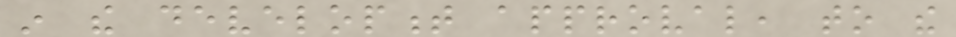in the development approval, to the
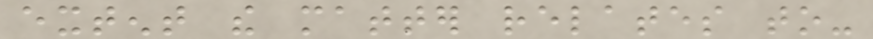extent the matter relates to-
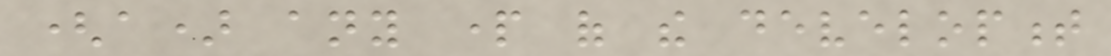(a) any part of the development
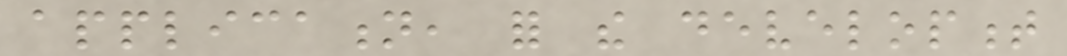application, for the development
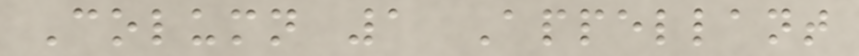Column 1 Appellant
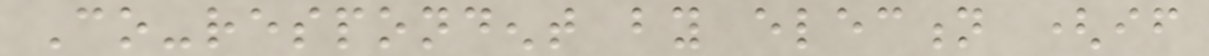Co-respondent by election (if
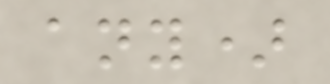any)
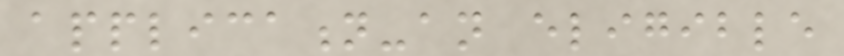application-an eligible
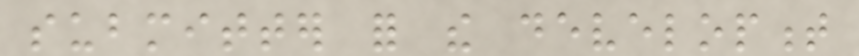submitter for the development
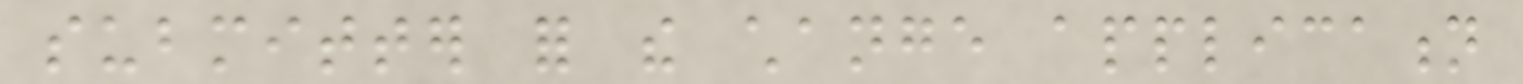submitter for the change application
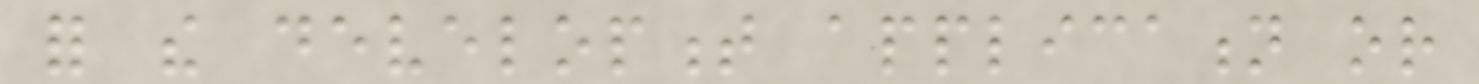for the development application or
